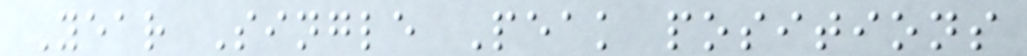Year Single Peak positions
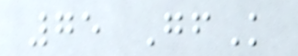75 GfK
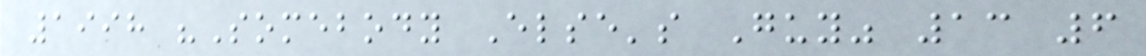1998 "Somebody Else's Guy" 13 6
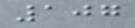107
